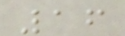16
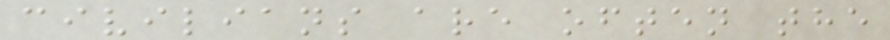civilians are often the
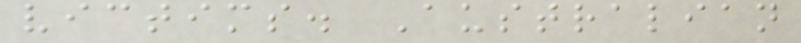victims. Australian
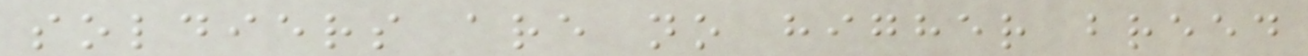soldiers are no higher breed
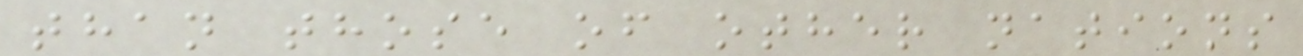than those of other nations
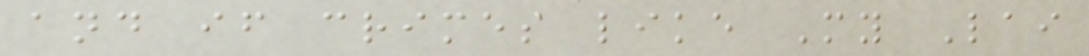and if crimes like My Lai
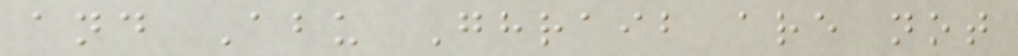and Abu Ghraib are not
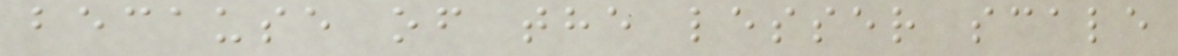because of the lesser scale
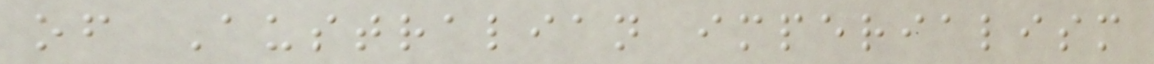of Australian imperialism
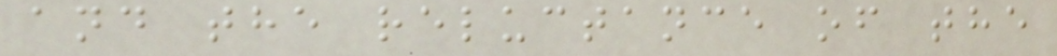and the reluctance of the
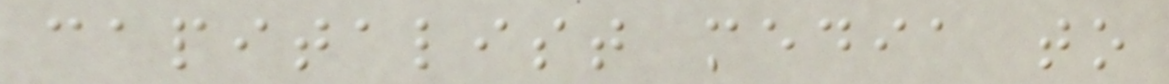capitalist media to
